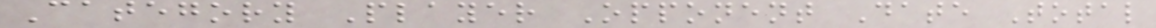Category Player Opponent Date Total
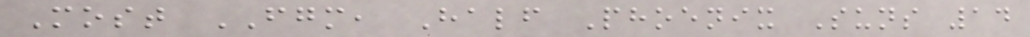Most FGM, Half Phoenix Suns 14
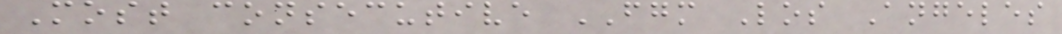Most consecutive FGM Los Angeles
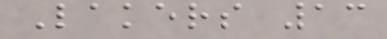Lakers 13
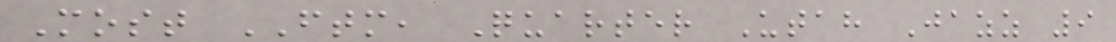Most FTM, Quarter Utah Jazz 9
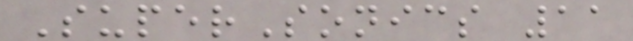SuperSonics 11
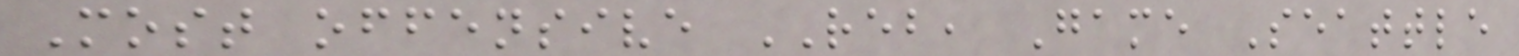Most offensive REB, Game Seattle
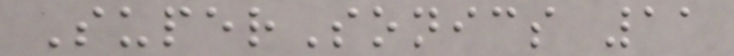SuperSonics 11
